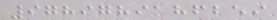9789789186259
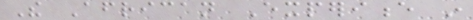The African Experience in
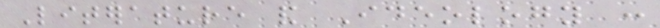Literature and Ideology :
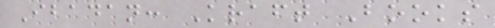Ibadan: Kraft Books
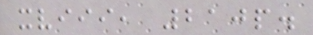xviii, 210p.
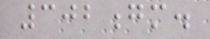302gm.
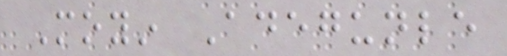Moyin Adegunle
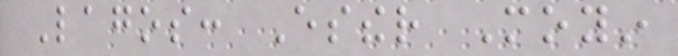Lagos: Esther Moyin
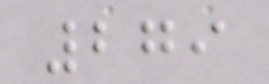279
